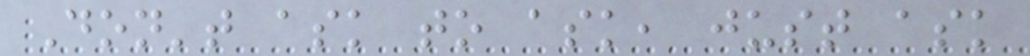Don't ask to ask, just ask
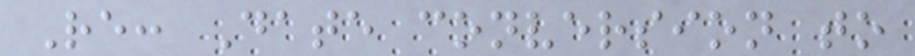Re: Date conversion to
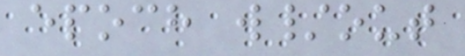epoch w/out
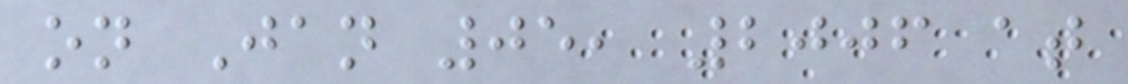on Jan 05, 2006 at
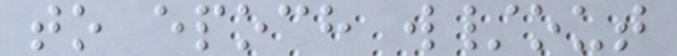to epoch w/out
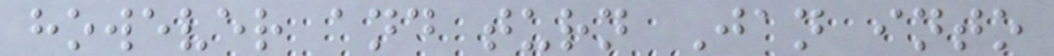however and turn Jan into
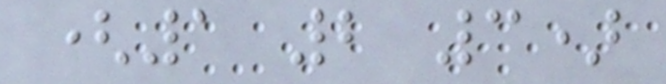(1 2 3)
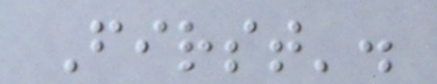First'.
